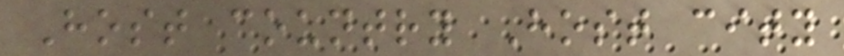Host country Host city
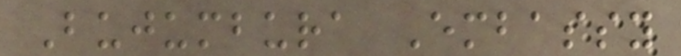Bujumbura Embassy
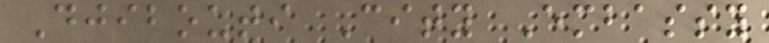Djibouti City Embassy
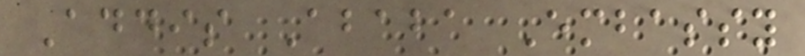Addis Ababa Embassy
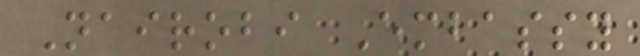Nairobi Embassy
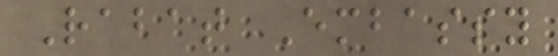Rabat Embassy
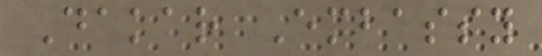Dakar Embassy
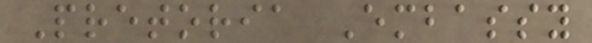Pretoria Embassy
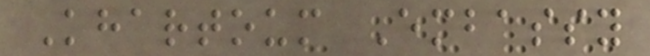Khartoum Embassy
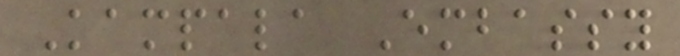Kampala Embassy
